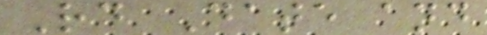Rd Date and
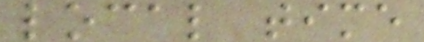local time
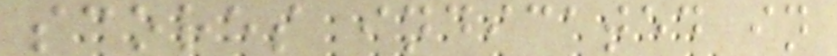scores indicated in
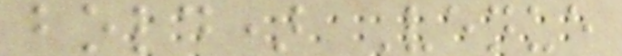bold) Venue
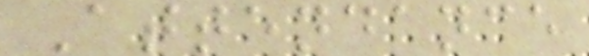Attendance
